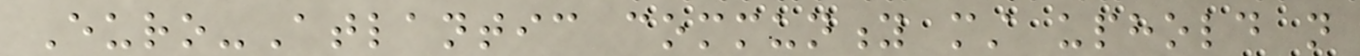Euro-Atlantic community must uphold not
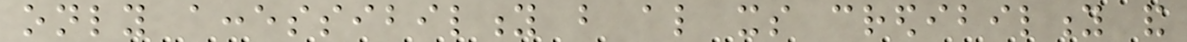only accessibility but also its credibility and
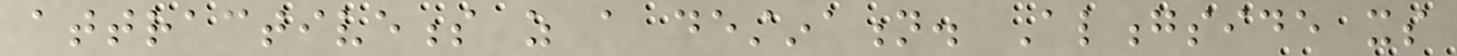attractiveness as a destination. Alongside its
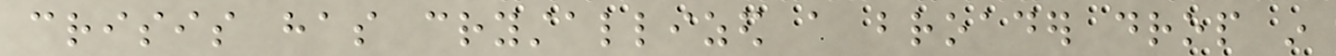crisis has crystallized a broader drop in
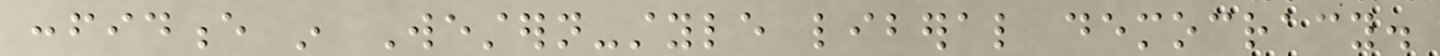confidence in Western-style liberal democracy.
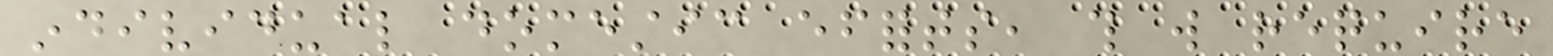individual domestic efforts, this will require
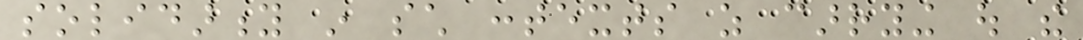solidarity in such contexts as carrying out the
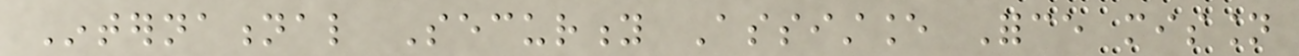International Security Assistance Force mission
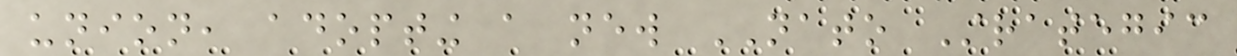union, adopting a new NATO Strategic
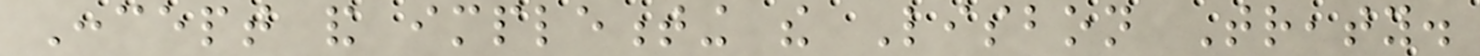Concept and implementing the Lisbon Treaty.
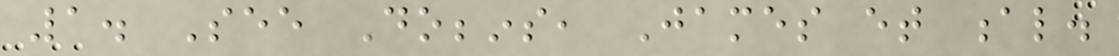1. See Dobbins, James et al.
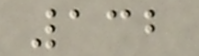132
